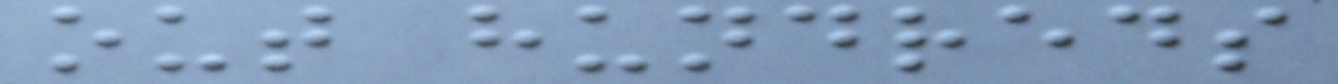out hundreds
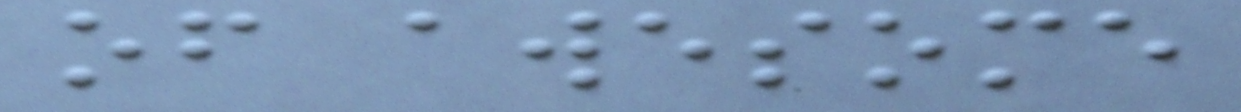of awesome
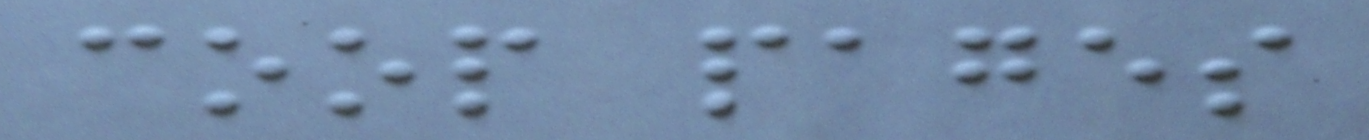coop pages
